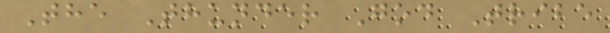The Thunder God Tribe
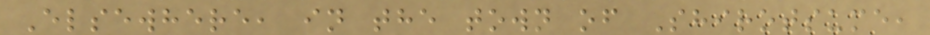Elsewhere, in the town of Shirotsume,
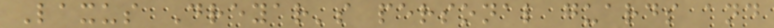Laxus Dreyar's personal guards and
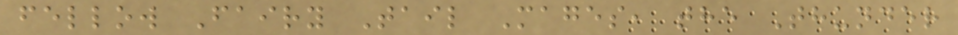fellow Fairy Tail Mages, the Thunder
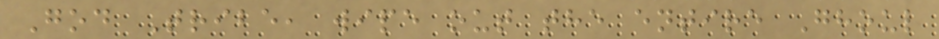God Tribe, wipe out the entire Ghoul
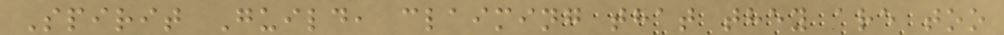Spirit Guild, claiming that they are too
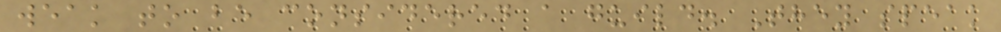weak to be considered a guild. They speak
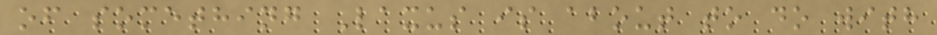of something Laxus is about to do with
